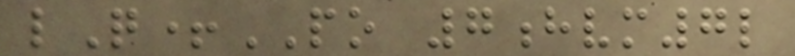lQ+PO 7hvm7l
